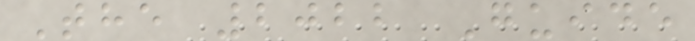The 2022 Guide
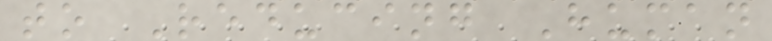to Reducing Human
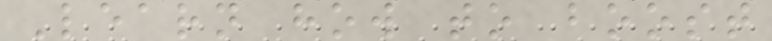Learn how to boost
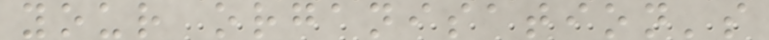your organisation's
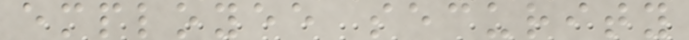employee security
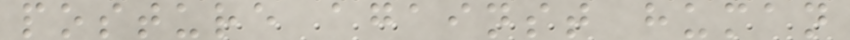posture against human
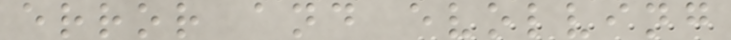error and evolving
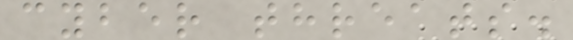cyber threats.
